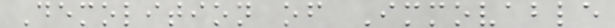Demolition of Immovable
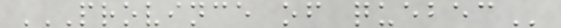PROVINCE OF QUEBEC
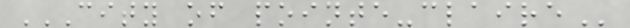CITY OF POINTE-CLAIRE
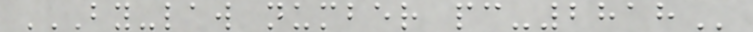BY-LAW NUMBER PC-2818
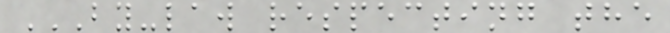BY-LAW RESPECTING THE
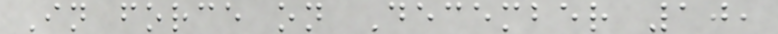In force on December 10,
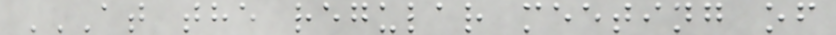AT THE REGULAR MEETING OF
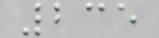235
